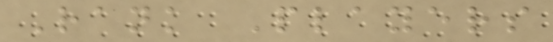Rank Players
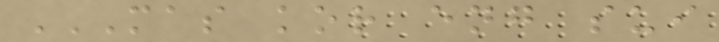MAS KOR ENG SUI
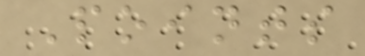Points
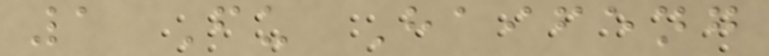1 Fu Haifeng
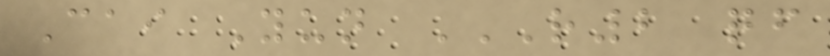Cai Yun R2 QF
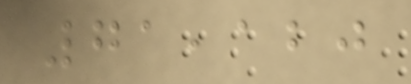71,120
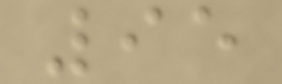95
